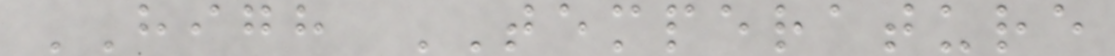HIGH TEMPERATURE
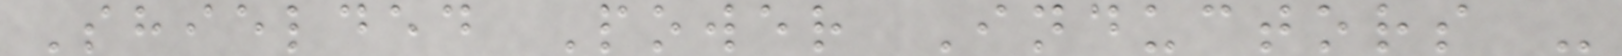Shielded Power Inductors -
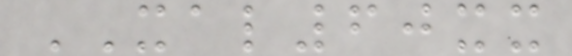XAL60xx
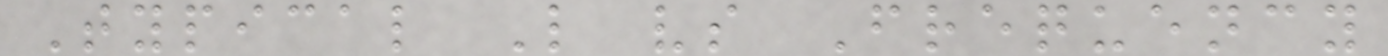Typical L vs Frequency
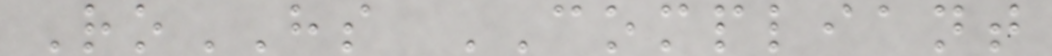RoHS COMPLIANT
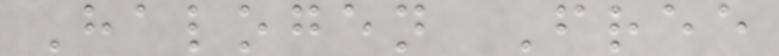Halogen Free
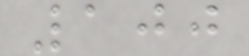100
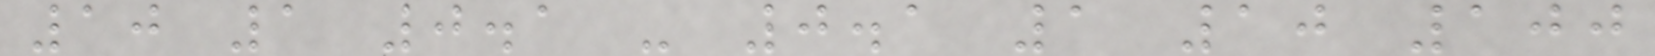10 1 0.1 - 0.1 1 10 100
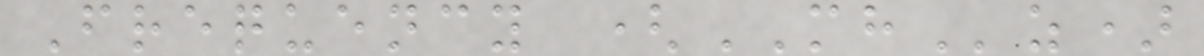Frequency (MHz)
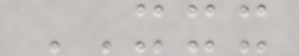XXX
